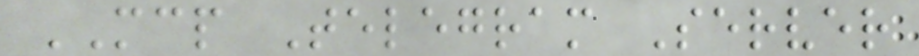MCP Telegram Server
